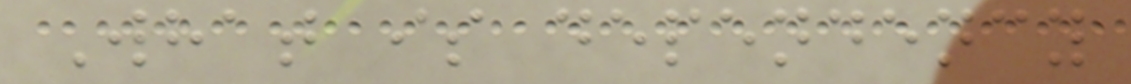What is dependency
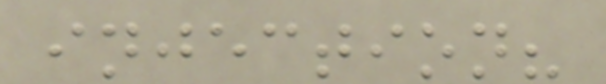injection?
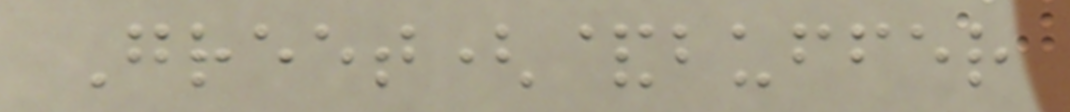Greet(&buffer
